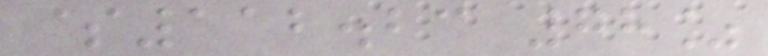$112.23 78%
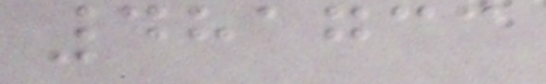481733
